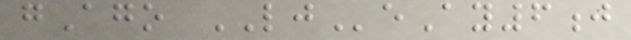gAgo LJeAy6j
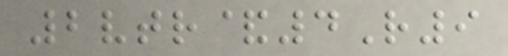2vtr&4R9
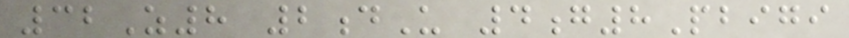32Z8 2dU 4g8Pbigi
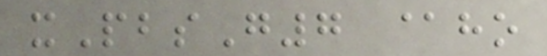xPbsG7 @ho
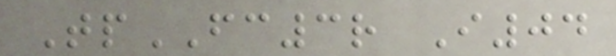TpFC3r I04
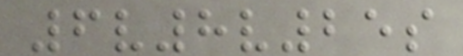6v8v25s
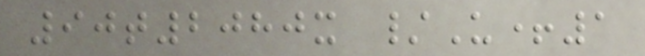90t2080x /U+1
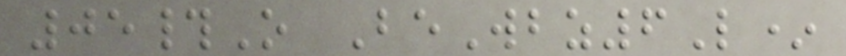05#O BeWbz6L*
